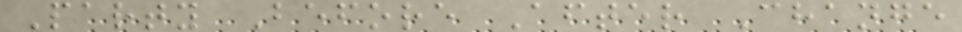Party Before After Change
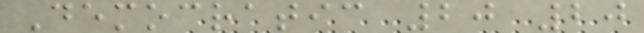Democratic 20 20
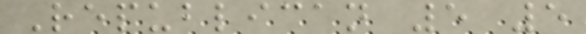Republican 5 5
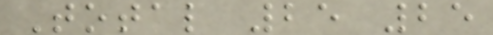Total 25 25
